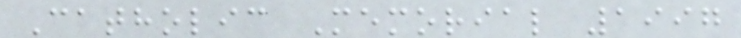Catholic Memorial 1997
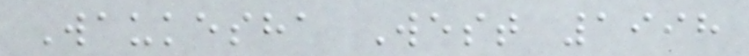Waukesha West 1998
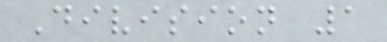Division 1
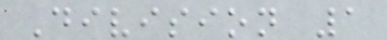Division 1
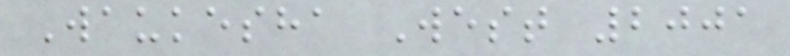Waukesha West 2001
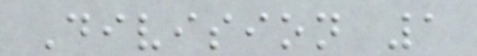Division 1
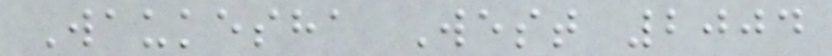Waukesha West 2004
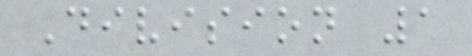Division 1
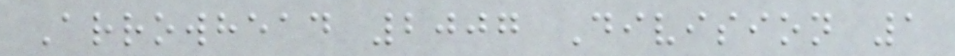Arrowhead 2007 Division 1
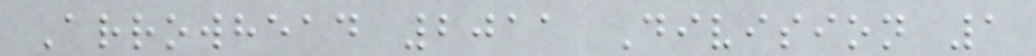Arrowhead 2011 Division 1
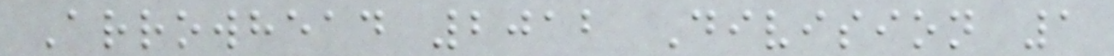Arrowhead 2012 Division 1
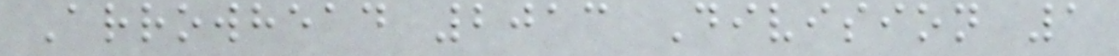Arrowhead 2013 Division 1
